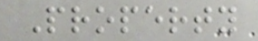Property
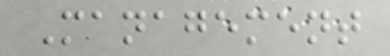Management
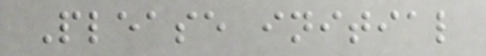Please initial
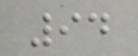94
